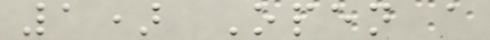1) Open a
